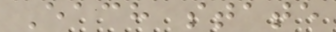Each state
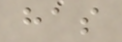has
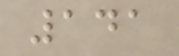141
